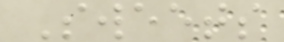Sweets
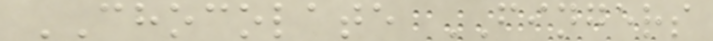CHOCOLATE FINGERS
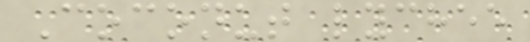Coconut lychee
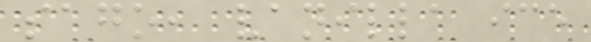sago, vanilla ice
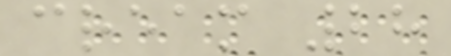cream 28
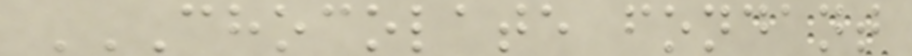CHOCOLATE FONDANT
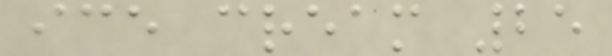ice cream 25
